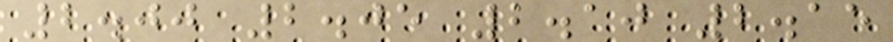2.00 2.05 2.10 2.15
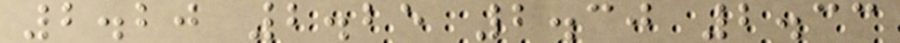2.20 2.25 2.30 2.33
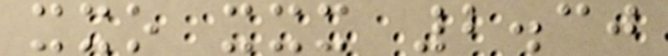xxo xxx 2.30
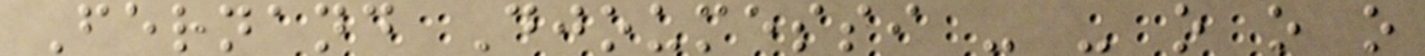Fernand Djoumessi - - o o o
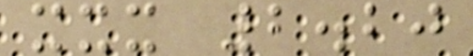xxx 2.20
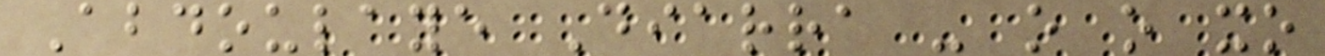Abdoulaye Diarra - o o xo
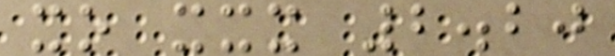xo xxx 2.20
